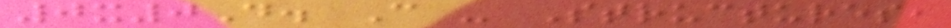0x0D. C - Structures,
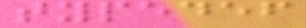typedef
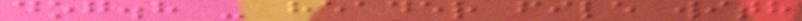dog.h - header file with
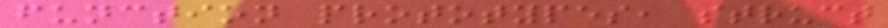function prototypes, struct
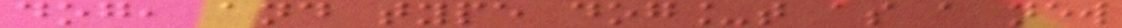dog, and type dog_t as a new
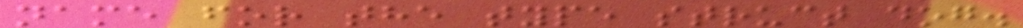name for the type struct dog.
